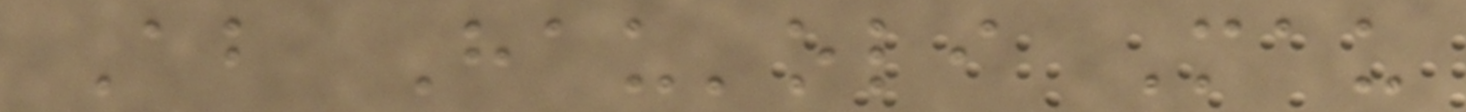About Hau'oli Mau
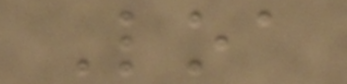Loa
